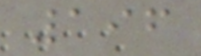196
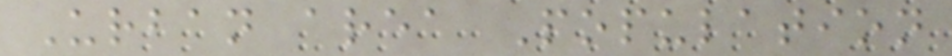Urban area Population
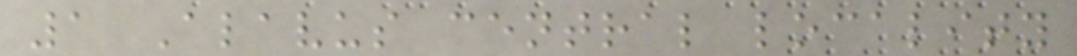1 Alavus central locality
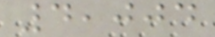4,004
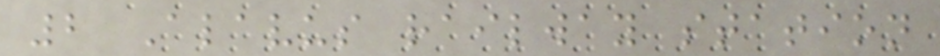2 Alavus railway station
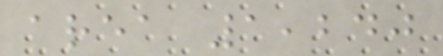area 1,240
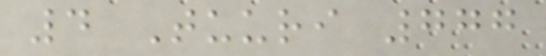4 Tuuri 777
